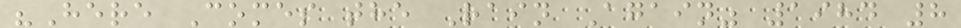"Here Comes the Rain Again" 1984 8
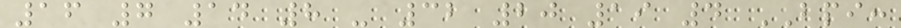16 7 14 8 - 32 20 19 4 BPI:
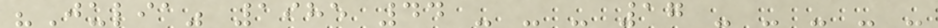"Julia" 1985 44 - - - 17 - - - - -
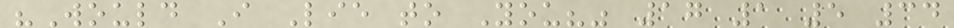"Would I Lie to You?" 17 1 5 34
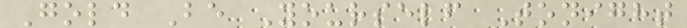Gold Be Yourself Tonight
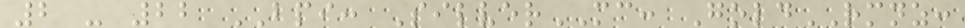2 - 22 BPI: SilverMC: GoldRMNZ:
